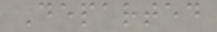Departed
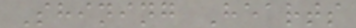Shining Hearts
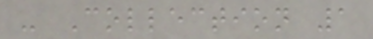- Collection 1
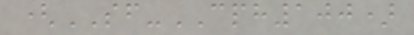(SF-CPH100)
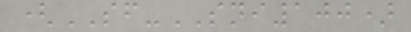(SF-SNI100)
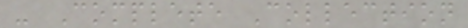- Complete Collection
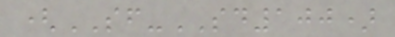(SF-SD100)
